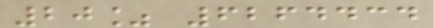20% 6264434
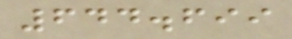644.699
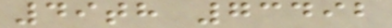49th 73492
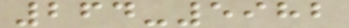264-5982
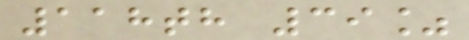118th 39%
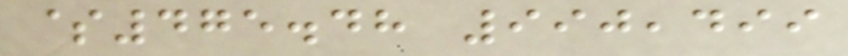$475.48 990,499
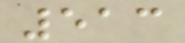513
